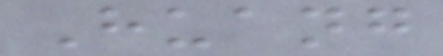Huang
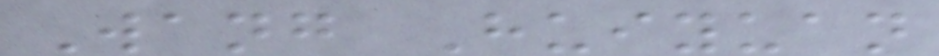Wang Huiyuan
